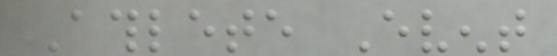Athlete Event
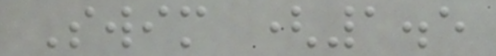Swim (1.5
